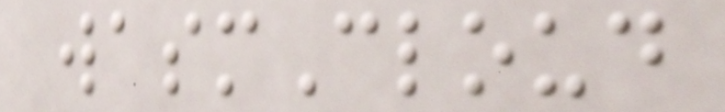wasmCloud
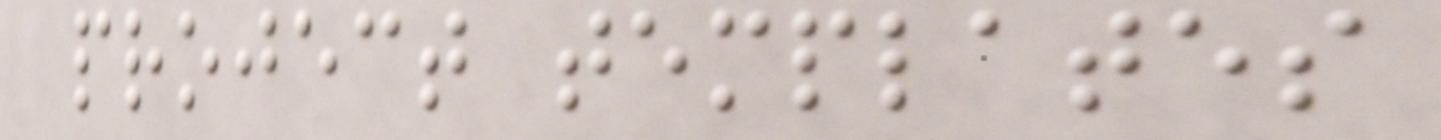project templates
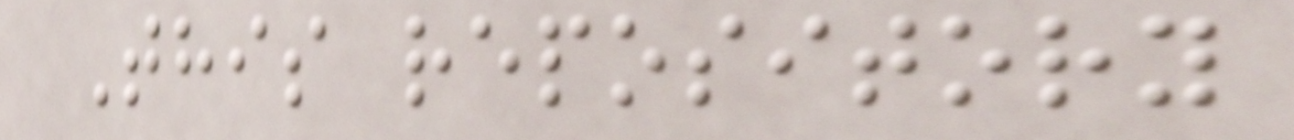This repository
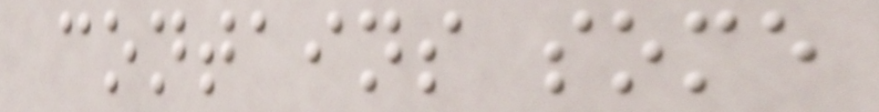contains some
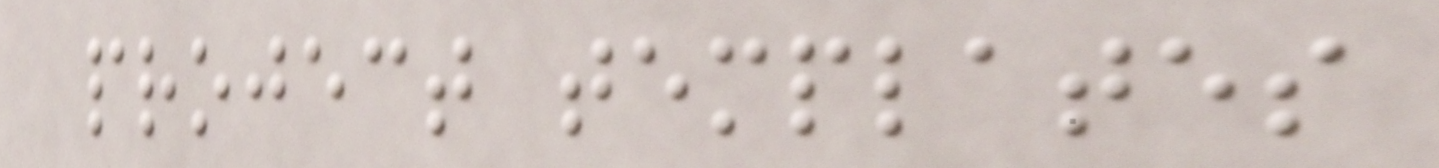project templates
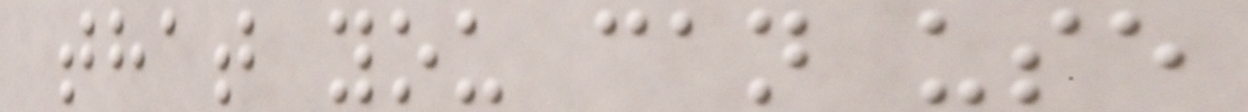that you can use
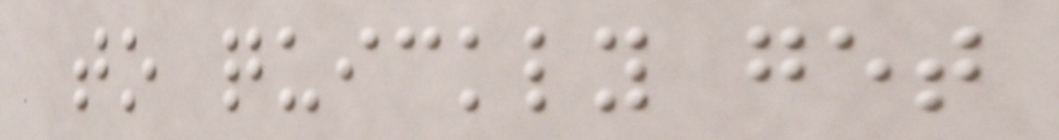to quickly get
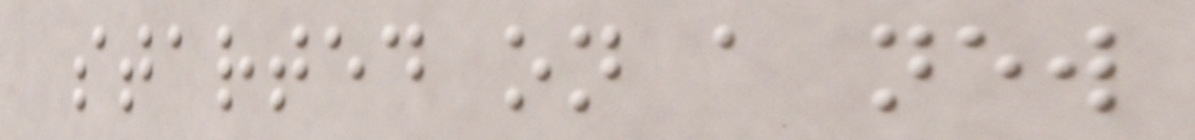started on a new
